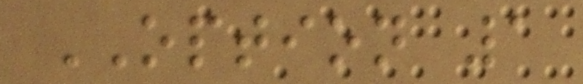OPTION 1
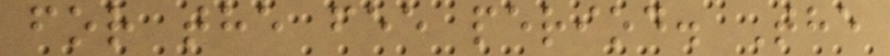for the fee period. The
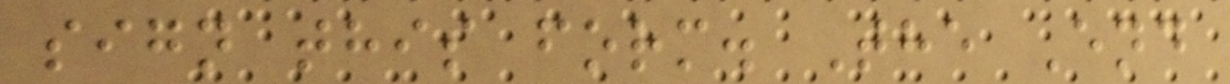sign this form. The End
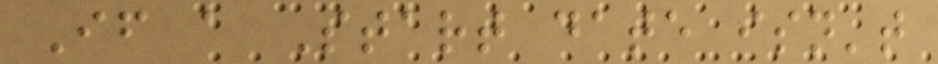If a Start date isn't
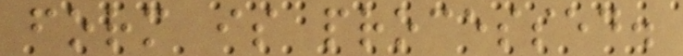form is processed.
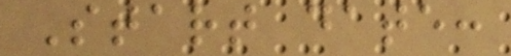Start date:
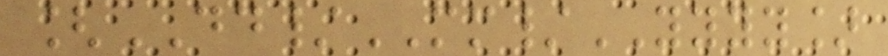[DD/MM/YYYY]
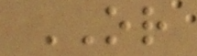OR
